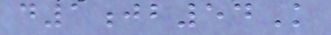d1jb54K
